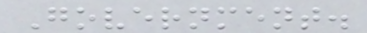Government.
